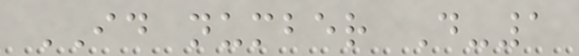ID number D-1
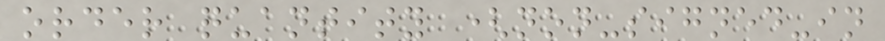order quantity (non-signed-in
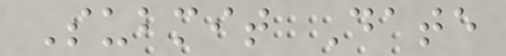Submit Date
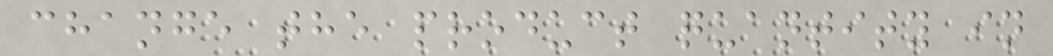change the product quantity in
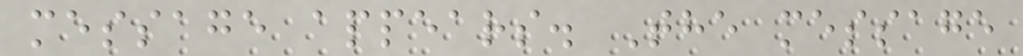message appears. The message
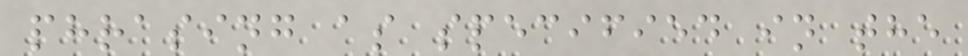phrasing as specified in the
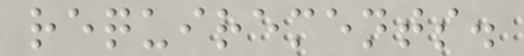requirements.
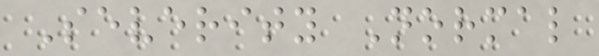Severity Normal
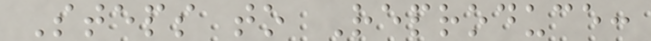Steps to Reproduce:
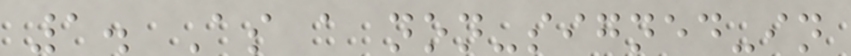1. As a non-signed-in
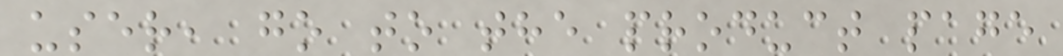user, go to the product page
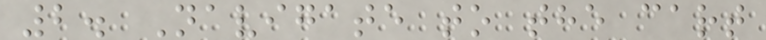2. Navigate to the cart
